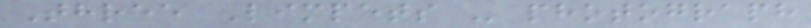Three Limpets - photograph
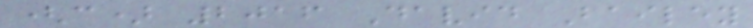(c) 2016 David Bailey
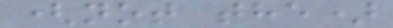(not the)
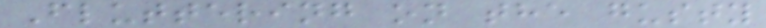Fluttering on the gusty
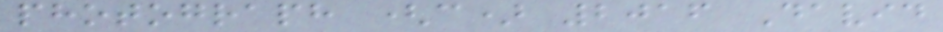photograph (c) 2016 David
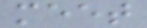meet
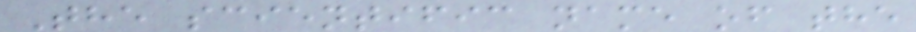The scientific name of the
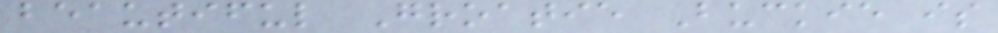beautiful Groatie Buckie is
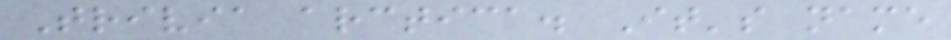Trivia arctica. It's name
